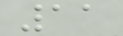11
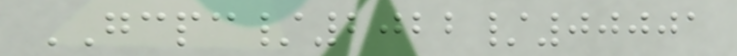GCPC/2022/00001
